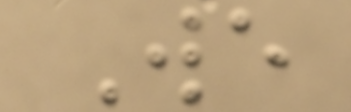We
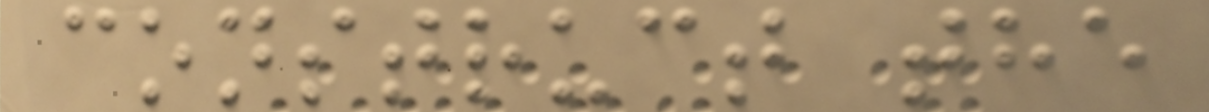construct the
